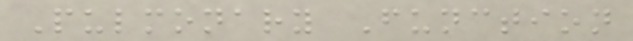Pulmonary Function
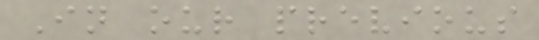In our previous
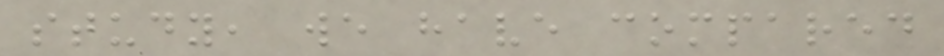study, we have compared
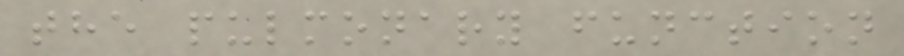the pulmonary function
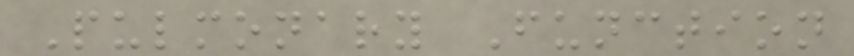Pulmonary Function
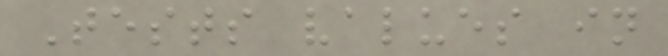Tests values in
